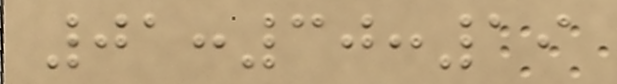01:30:19
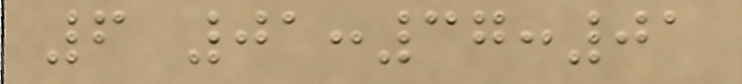6 01:37:01
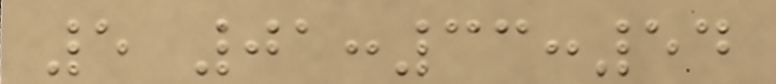5 01:33:54
